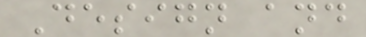Design and
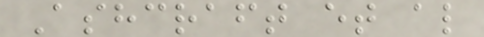Ashcraft et al
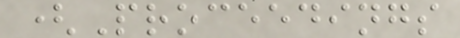(Proceedings
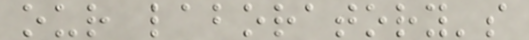our laboratory's
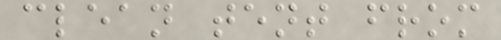clean tent from
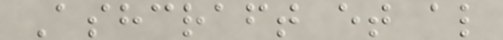Ashcraft et al
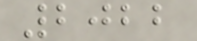2022
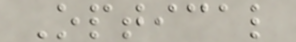Optical
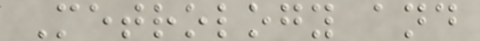Metrology and
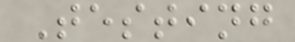Testing
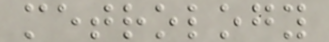metrology
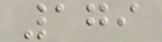179
